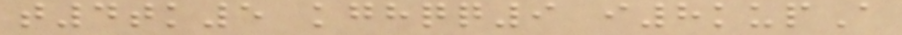t4tk5 kghqq9 i8kupA
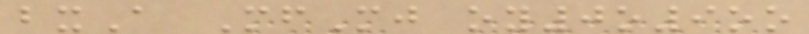bxA MfMj oy0o9oo
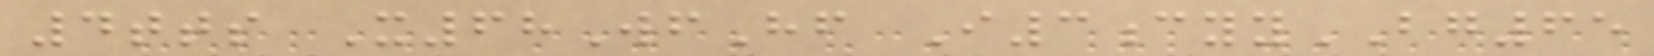4tts X68WfHf I3cyyBG65
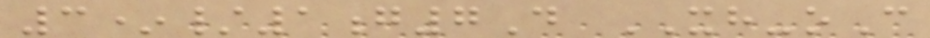3*/1g7D XH-oC
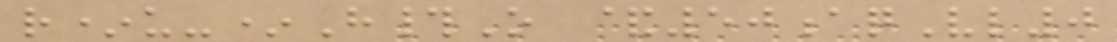r*u-*H#O &50aqVl0
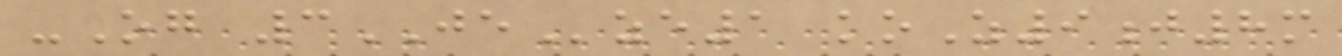-Og 3JEze1 koZ9j8m
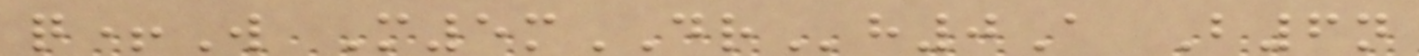q+W M5mDRh0A B6n
